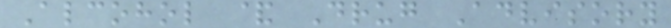Alcohol & Drug Advisory
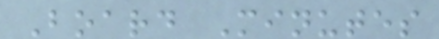Board Minutes
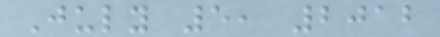July 5, 2012
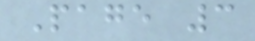Page 3
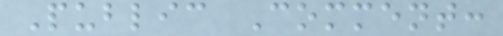Public Comment:
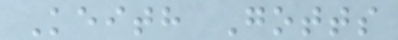Keith Gotts
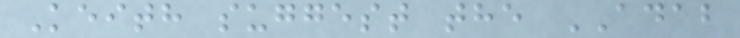Keith suggest the ADAB
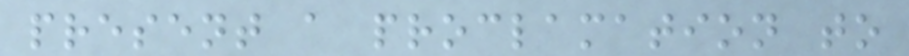present a proclamation to
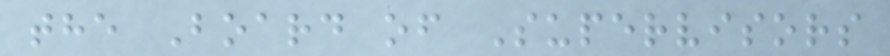the Board of Supervisors
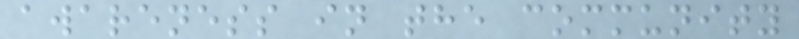awareness in the community
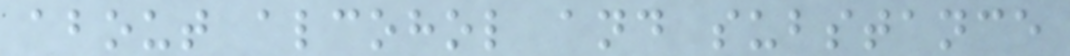about alcohol and substance
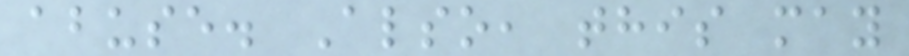abuse. Also, this may
